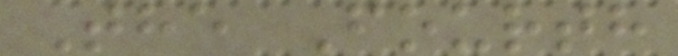The Fourth
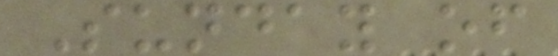Sunday of
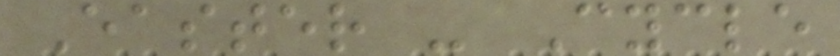Easter - Cycle
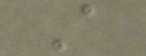A
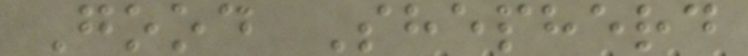Good Shepherd
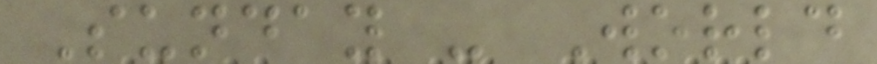Sunday - World
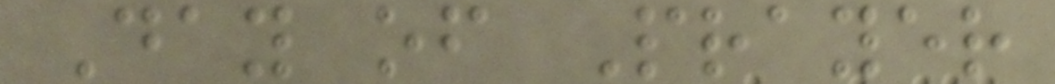Day of Prayer
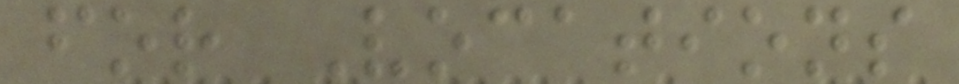for Vocations
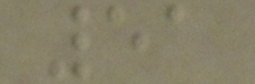51
